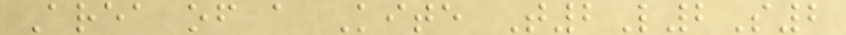Area of a Kite T2L2S2
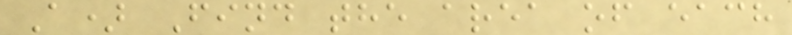A) Find the area of each
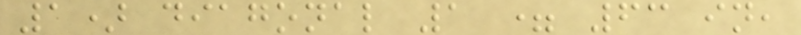1) diagonal 1 = 63 in,
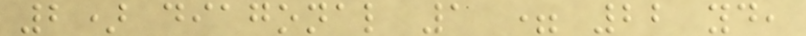2) diagonal 1 = 22 yd,
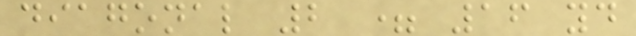diagonal 2 = 16 yd
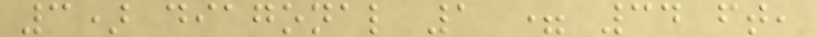3) diagonal 1 = 34 ft,
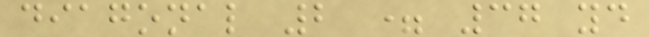diagonal 2 = 37 yd
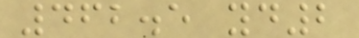462.5 yd2
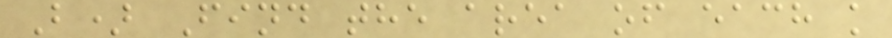B) Find the area of each k
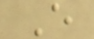E
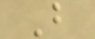B
